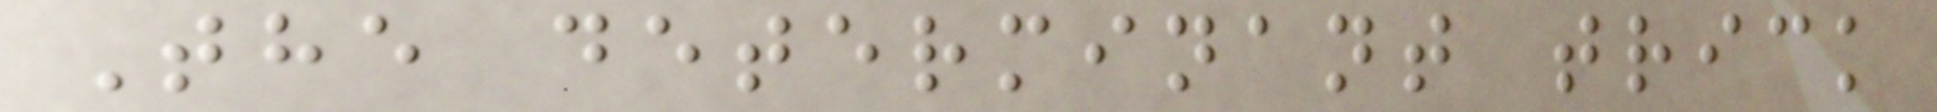The determinant trick
